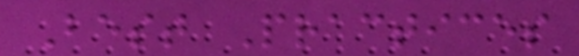Best Practices
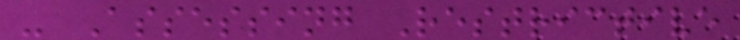- Assessing Restrictive
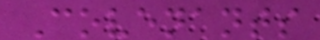Covenants
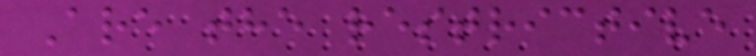Are the restrictive
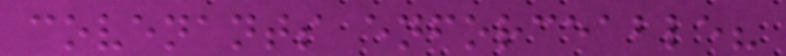covenants enforceable?
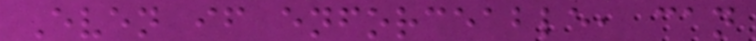Even if enforceable, can
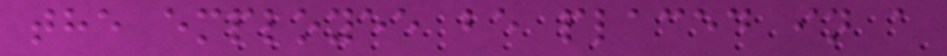the employee be placed in a
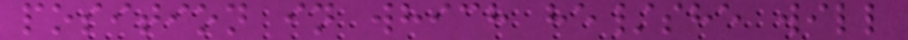position in which he/she will
